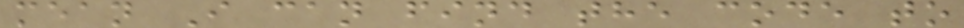mean I can find the code to
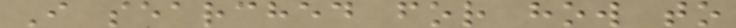I searched for how to
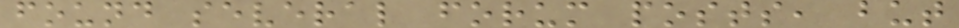found several forum posts, but
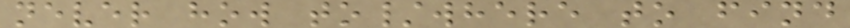never how to/where to find
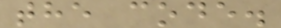the code.
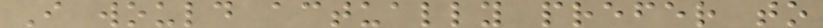I would actually prefer to
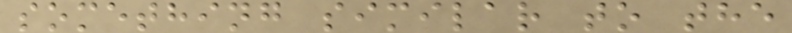something similar to the
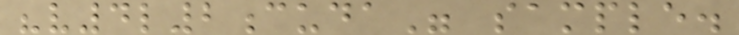"v4l2cuda" sample.
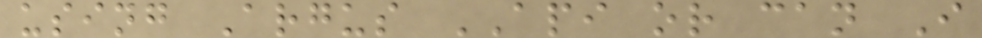using Argus API or can I
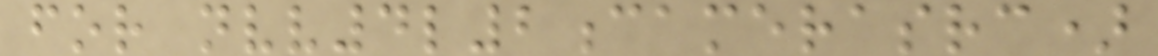for nvv4l2camerasrc)
